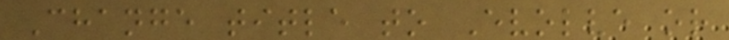Change title to Evolve or
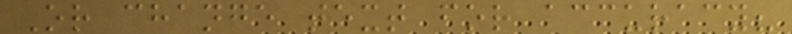Or change text for accuracy?
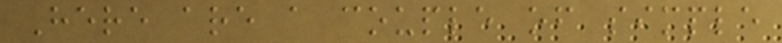Here are a couple of simple
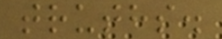truths.
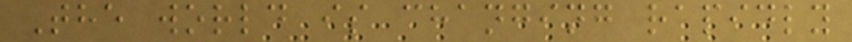The world is changing rapidly
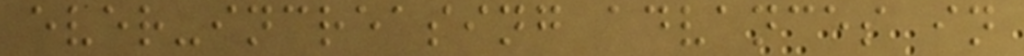ever-increasing advances in
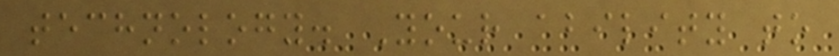technology. Your ability to
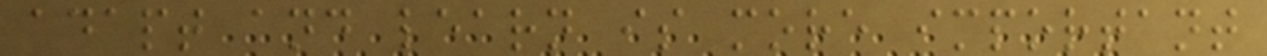adapt and learn is more important
